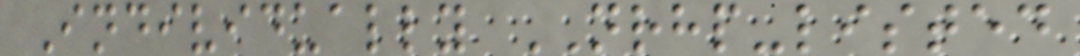Individually NRHP-listed
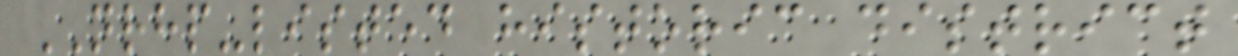NRHP-listed historic district
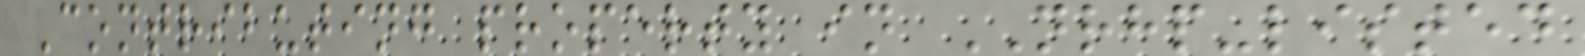Contributing property in NRHP-listed
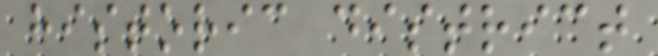historic district
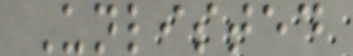Unlisted
